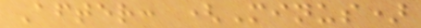After: (Minus)
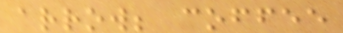arrow; coffee
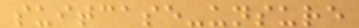suitcase-unsure
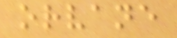orvane
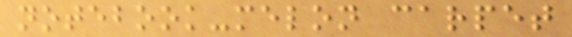notebook-melon carpet
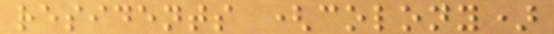residents (colony)
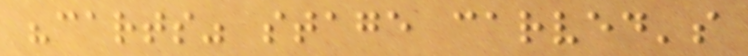"carts" stage carved's
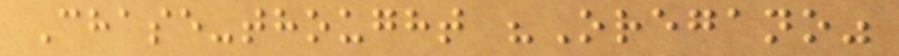Chase-thought "Oregano"
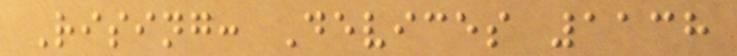Rising: Devices 1138
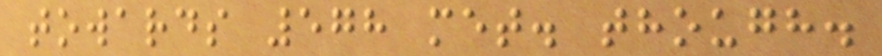towards 578 met. though.
